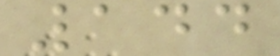144
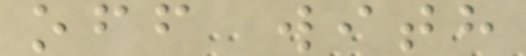off with
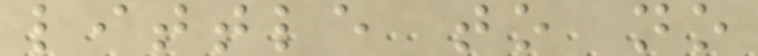little to no
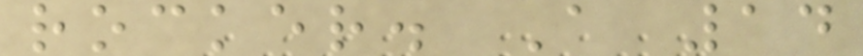rocker. A 14
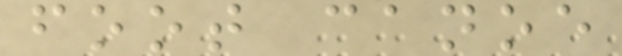foot canoe
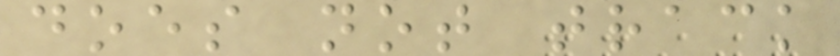does not track
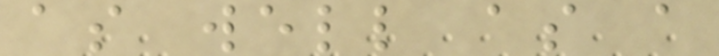as well as a
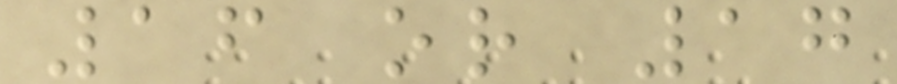16 or 17
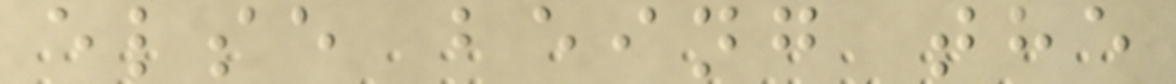else being the
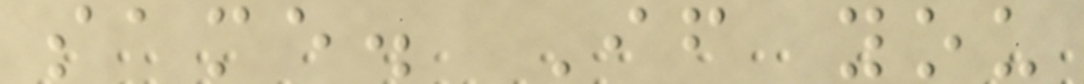same. If you
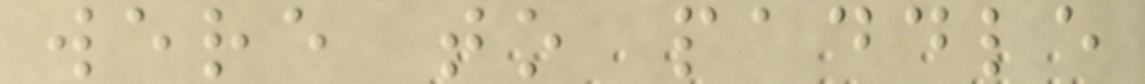were to paddle
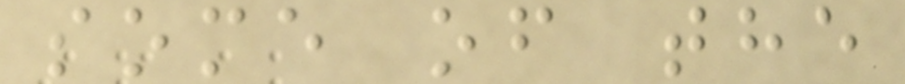some of the
